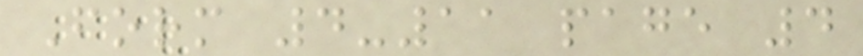Form 4-11 page 4
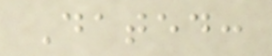Dated:
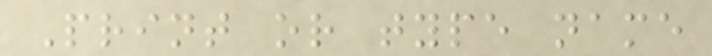Print or type name
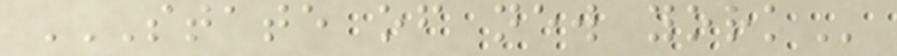STATE OF NEW YORK
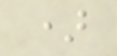)
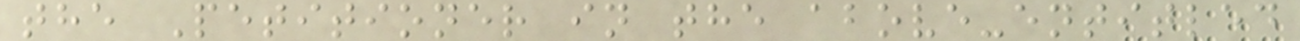the Petitioner in the above-entitled
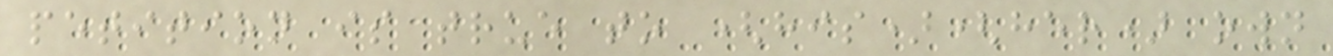petition is true to (his)(her) own
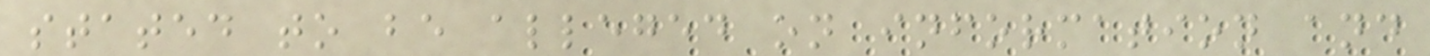stated to be alleged on information and
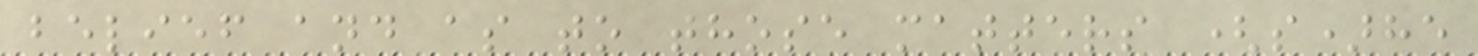belief and as to those matters (s)he
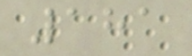181
